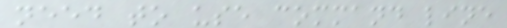need to use command line
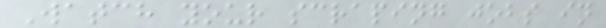Watch your scraping jobs in
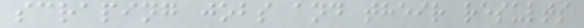scraping jobs and their results
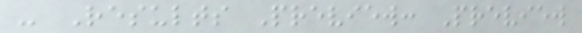- Results Preview: Preview
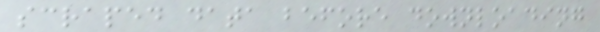scraped data before downloading
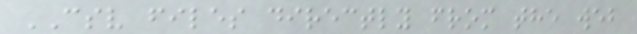CSV files directly from the web
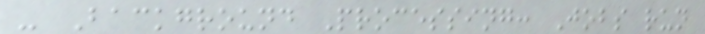- Background Processing: Jobs run
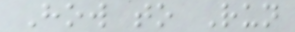How to Run
